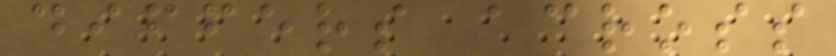differs across
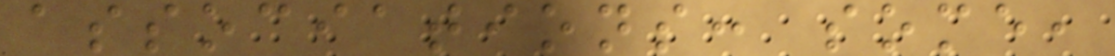associations: some,
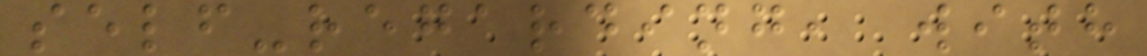self-regarding, with
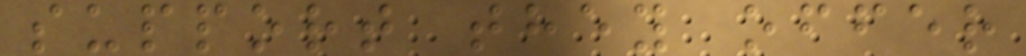support they offer
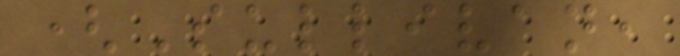(Sullivan,
